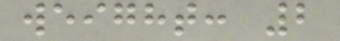weight: 2
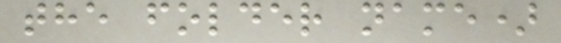the folder name)
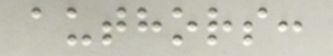authors:
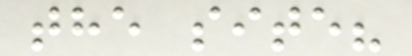the site?
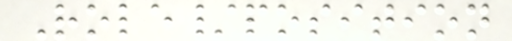Role/position
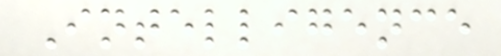Intelligence
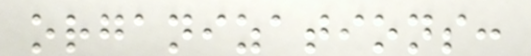organizations:
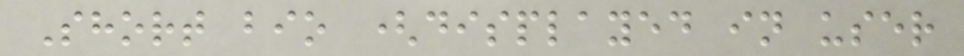Short bio (displayed in user
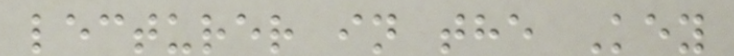lecturer in the Key
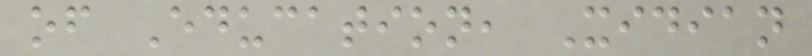of Education, Xidian
